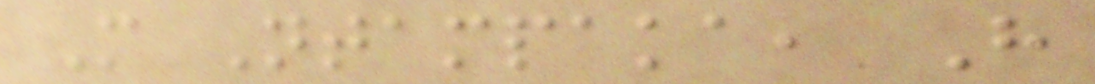M Ntampaka, H
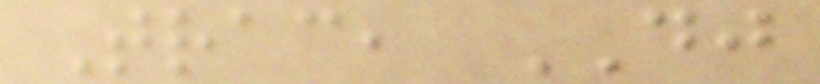Trac, DJ
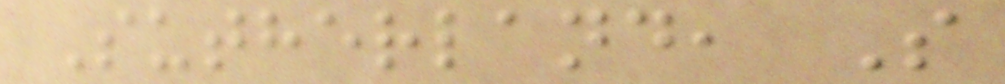Sutherland, S
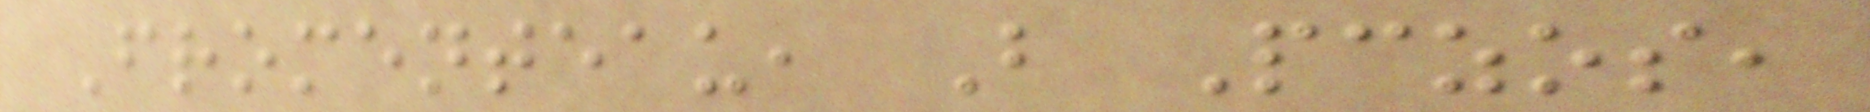Fromenteau, B Pczos,
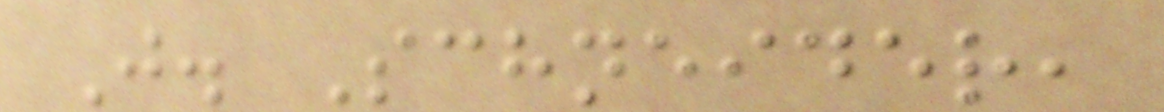J. Schneider,
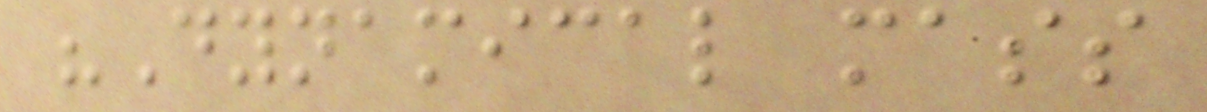"Dynamical mass
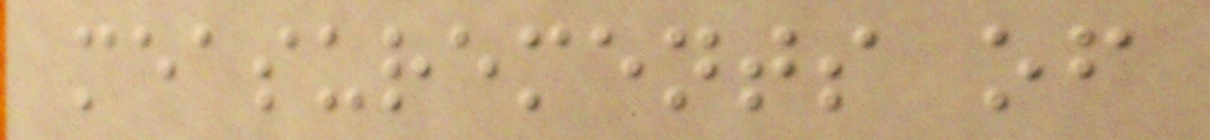measurements of
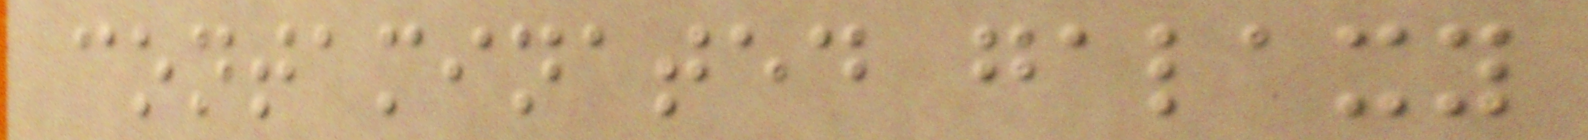contaminated galaxy
